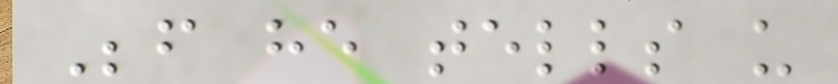Before he tells us
